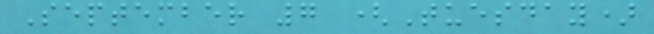September 7 (Tuesday)
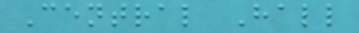Central Hall
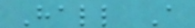Hall A
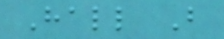Hall B
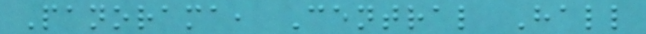Panorama, Central Hall
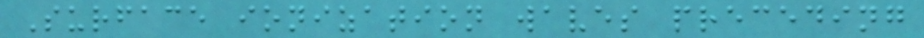Surface ionization waves preceding
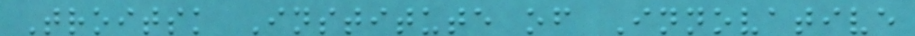Troitsk Institute of Innovative
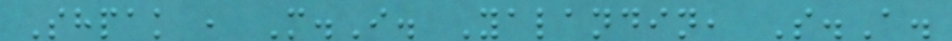Shpak , M.I. Yalandin, S.A.
